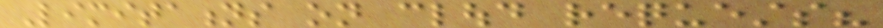Limitations on cloud requests?
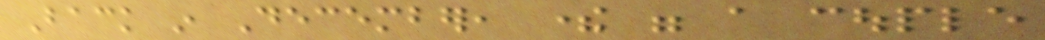Back in December, there were a couple
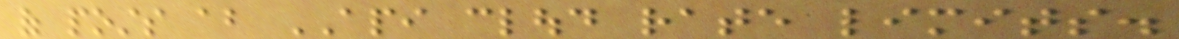of posts about API cloud rate limits.
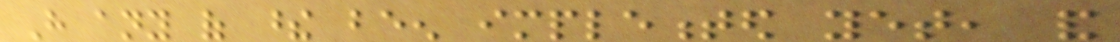Have any of these been implemented yet, and
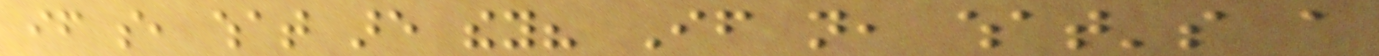if so, what are they? If not, what's a
